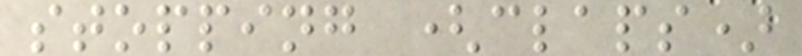stopping (claps)
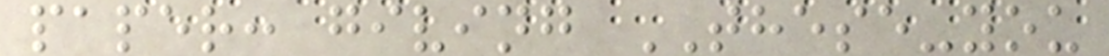paper: giving THESE-you
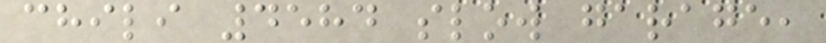chili 4584 slow garage,
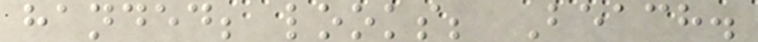handed; looks; Beach.
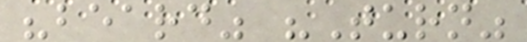"beard" "Turn"
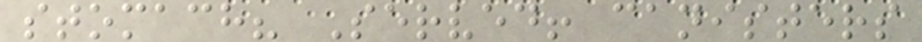stomach? Served! canisters
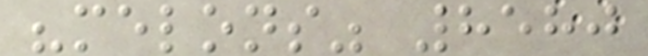"melons" 8580
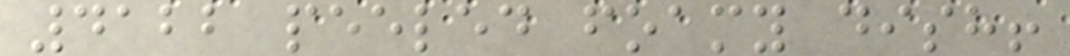4122 peeled foamy dish!
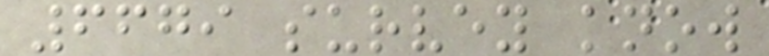6679 survey know
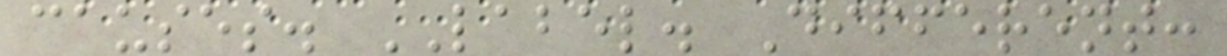causes. LABEL. Different:
